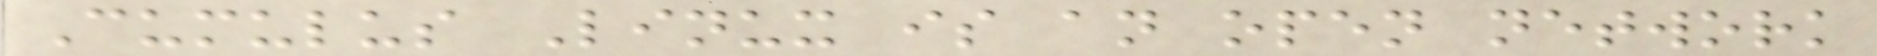Cumulus Linux is an open network
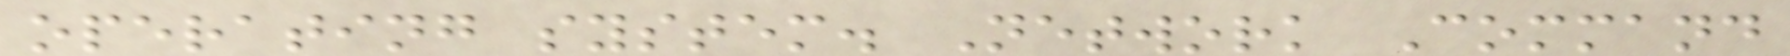operating system. Network Command
